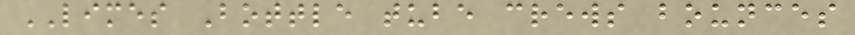LIMES Bottle tube crews bounces
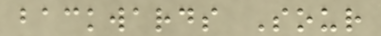backwards Sour
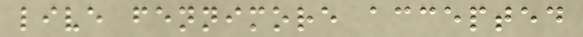live fennimore accepted
